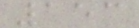153
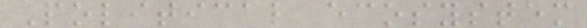Political ecosystem
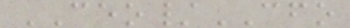CEO/CFO
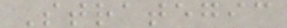Strategic
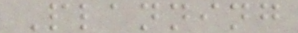Planning
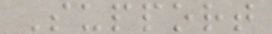Support
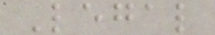Legal
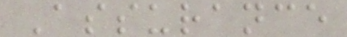Assurance
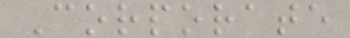Corporate
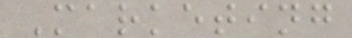Marketing
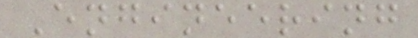Engineering
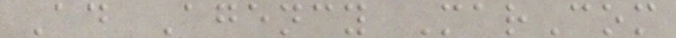Ad Agency MarCom
